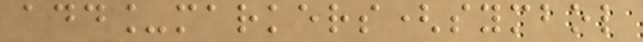add_markers(symbol
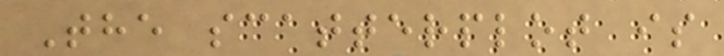The scatterplot is
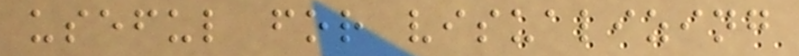useful for visualizing
